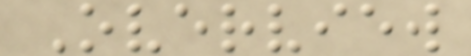Overview
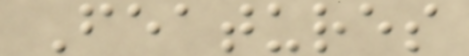Features
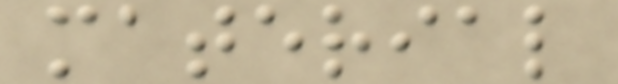material
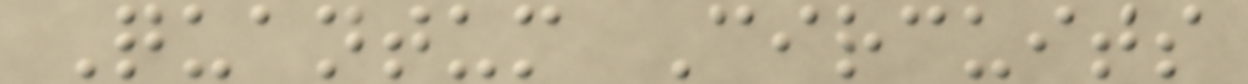Quantum Circuits
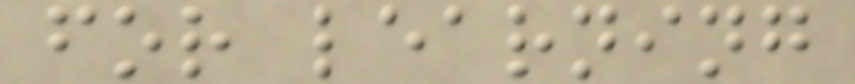for learning
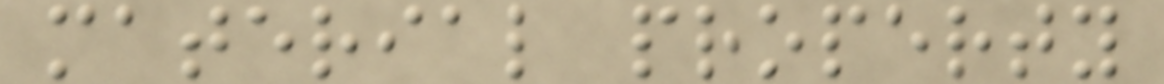material property
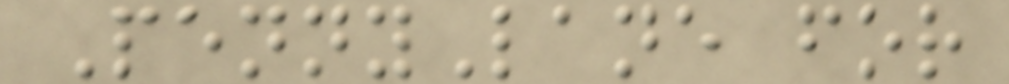PennyLane for
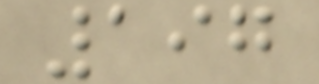197
